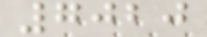7020
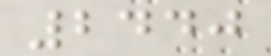2440
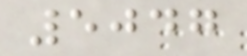5047
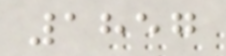1857
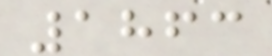1863
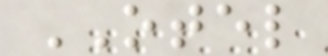OTEL
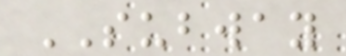SUBWAY
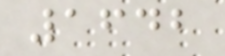1642
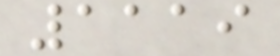1119
